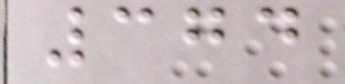374
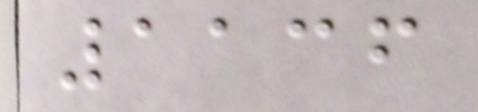1136
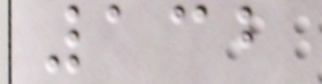132
